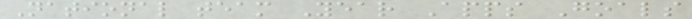National team Year Apps Goals
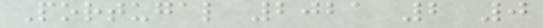Portugal 2021 2 0
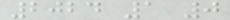2024 1 0
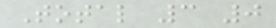Total 3 0
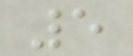5
